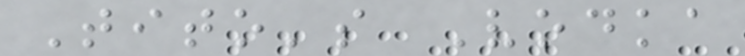Tito's Vodka
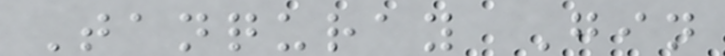Tanquray Gin
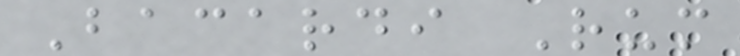Bacardi Rum
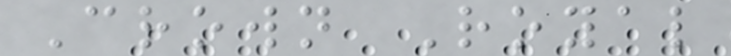Crown Royal
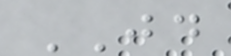JD
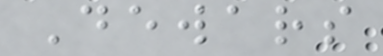Dewars
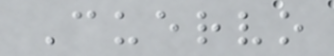Cuervo
